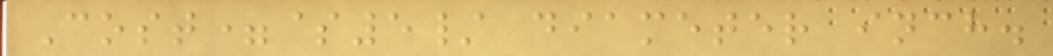Cost=$5/ diameter inch.
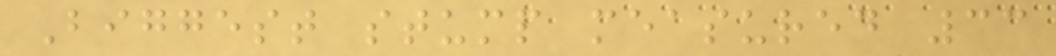Biggest stump measured 33
